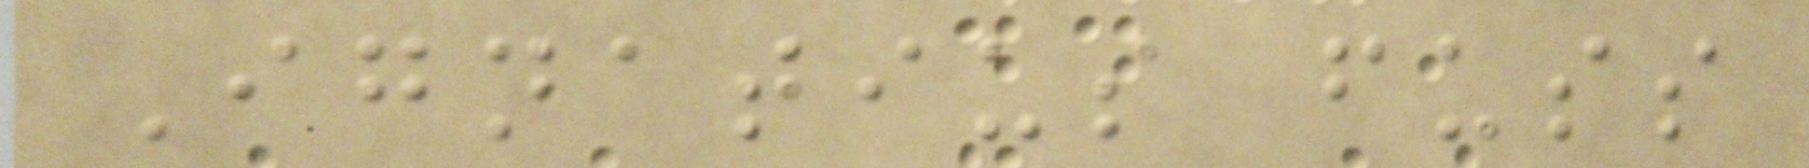Ignatius fuss
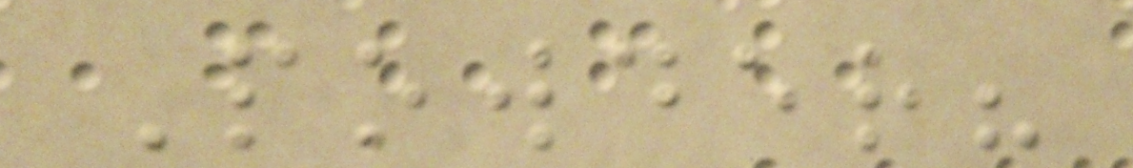Powder?
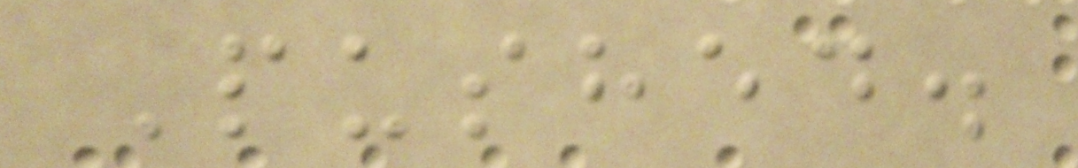Pushed.
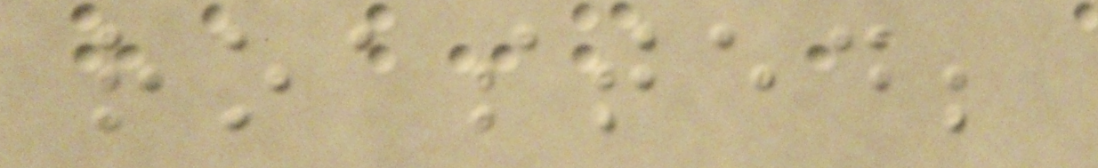roasted;
